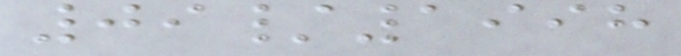09/1998
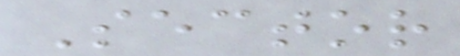Sector
